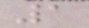1
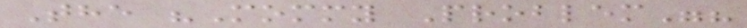The "Mommy Problem"?
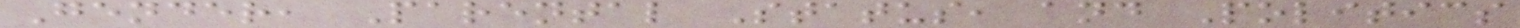Gender, Parental Status, and Politics
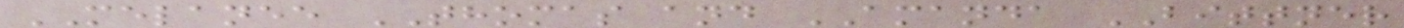MELANEE THOMAS and AMANDA BITTNER
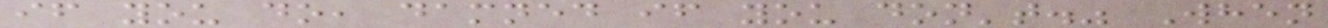if you do, damned if you don't." When
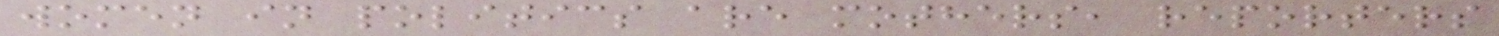women in politics are mothers, reporters
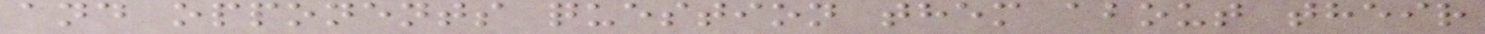and opponents question them about their
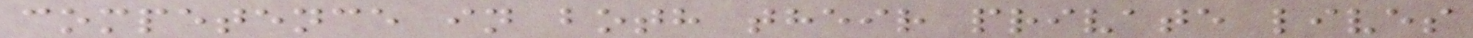competence in both their private lives
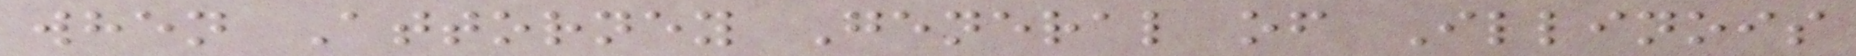when Attorney General of Illinois
